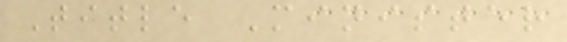Title Minister
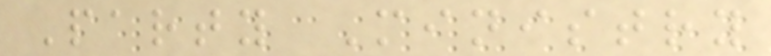Party Ministry
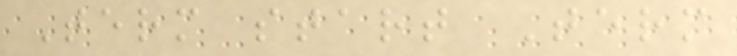Term start Term
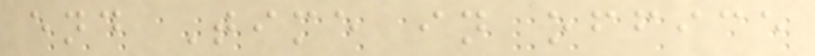end Time in office
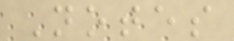Notes
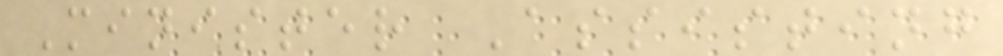Minister Assisting
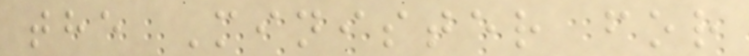the Minister for
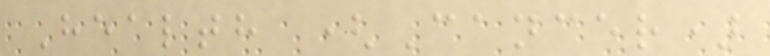Health (Cancer)
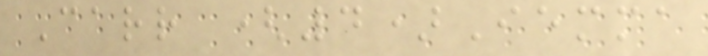Carr (4)Iemma
